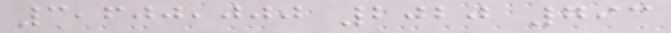3,600,000 2020 793
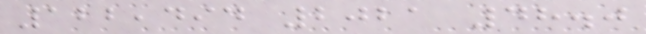122,494 2021 48.0
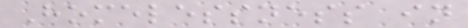Homelessness in
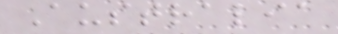Australia
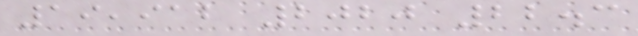19,912 2020 22.3
